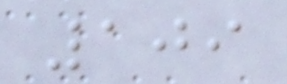109
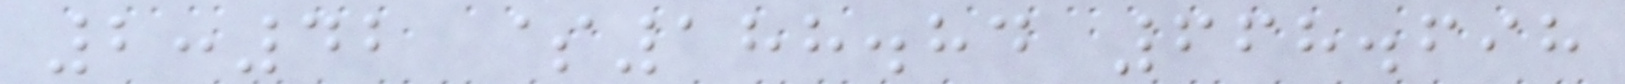2:42 $188.84 668.698
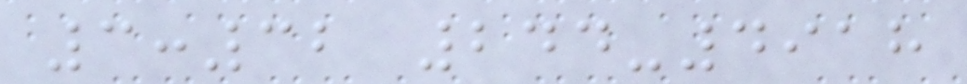3:32 244-4918
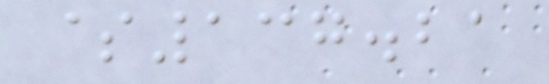$137.21
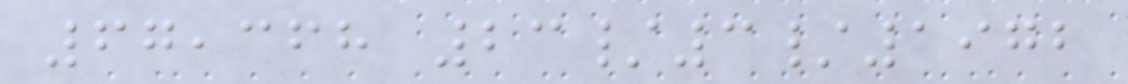67,368 23/3/1972
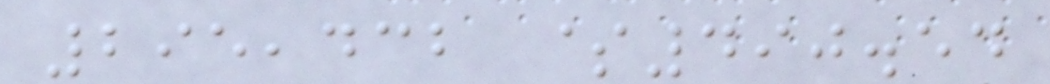295,432 $490.54
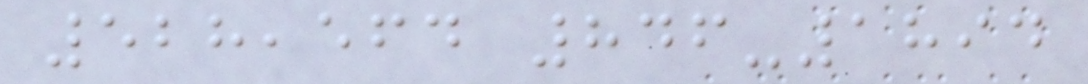528,564 846-1894
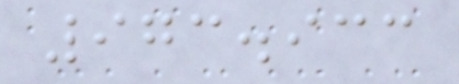973.933
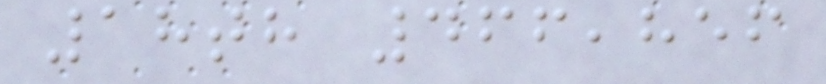18th 466,856
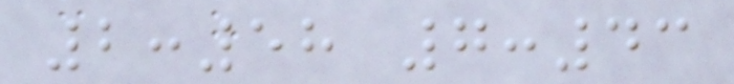2:58 7:43
